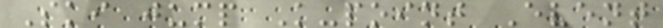Ski jump K-point Event
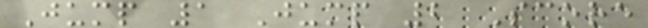Jump 1 Jump 2 Score
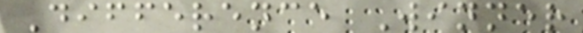Difference Winner
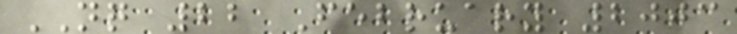NQ 22 February 2003
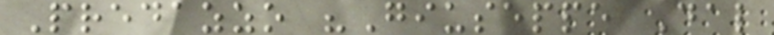Predazzo "Giuseppe Dal
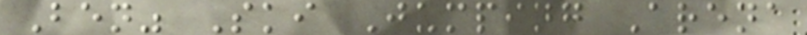Ben" Ski Jumping Arena
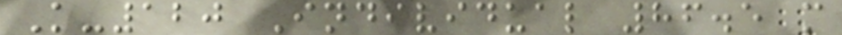K-120 Individual 86.5 m
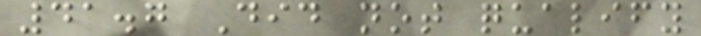41.7 Did not qualify
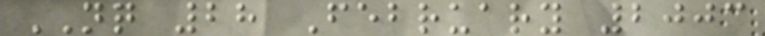NQ 28 February 2003
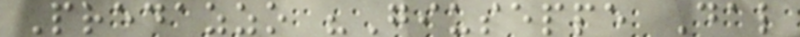Predazzo "Giuseppe Dal
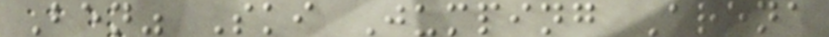Ben" Ski Jumping Arena
